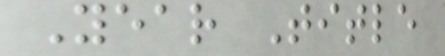Year Title
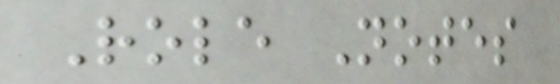Role Notes
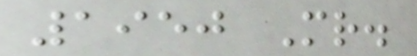1950 Mr.
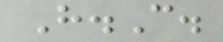H.C.
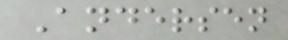Andersen
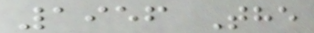1956 The
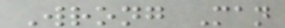Wrong Man
